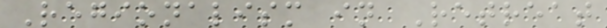Regionalism in Retreat
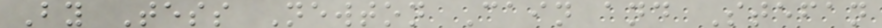By Tess Newton Cain and Stefan
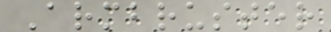Armbruster
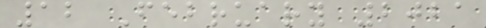12 February 2021
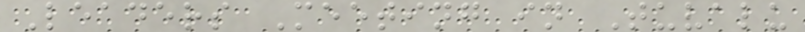Leaders Meeting in Tuvalu
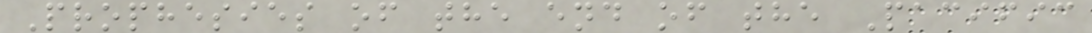Prophesies of the end of the Pacific
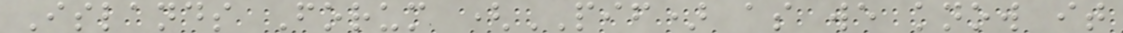Islands Forum (PIF) as we know it
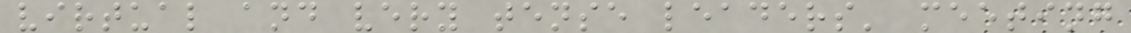virtual and very tense leaders' meeting
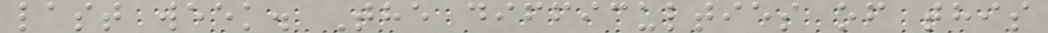last week. The difficulties of this
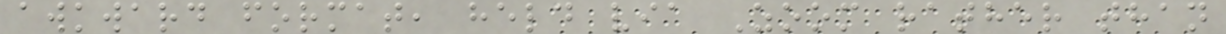awkward format, held via Zoom rather than
